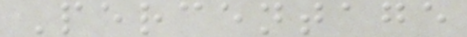Percentage
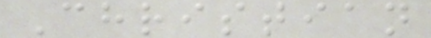Christian
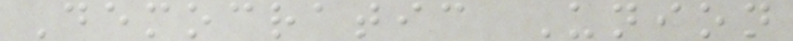Democratic Union
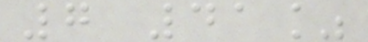7 41%
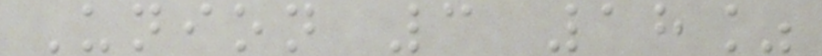Union 3 18%
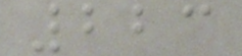223
